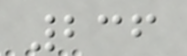236
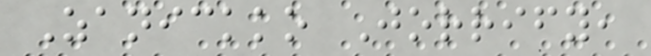Zanickko Jorrify,
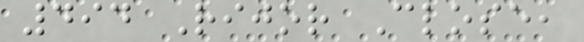494 Rijor Close,
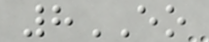8EO
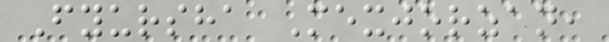Fyursha Mexjorzan,
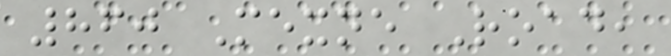860 Mexne Road,
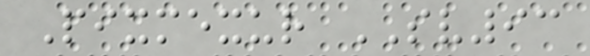Pixmexur SV93
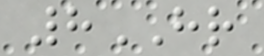8HR
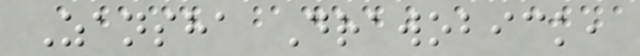Zansha Drawobick,
